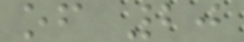of 20
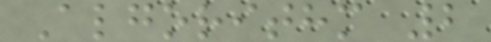Algorithm 2
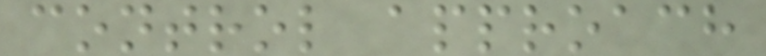control approach
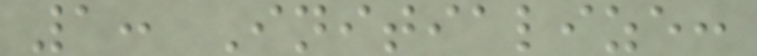1: Initialize:
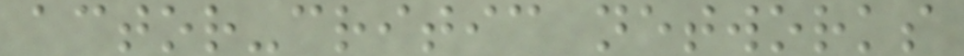actor-critic networks
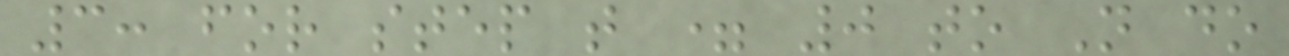3: for step t = 0 to N do
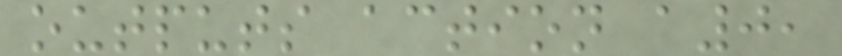outputs action a0,
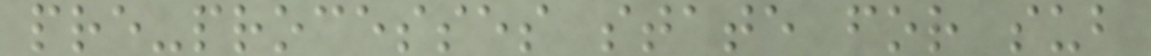pre-processes state for sub
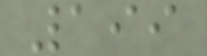199
